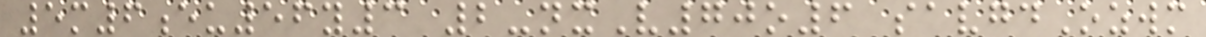5m6eu56y3 2-nxV70o6 savgdOzwm
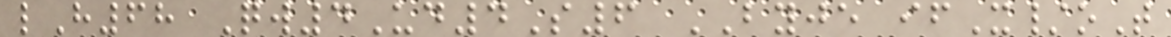lH68 Qw4Ud4S6 BYJE ifX/oT
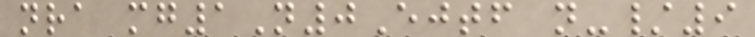nra mg1N0Ejtf n-/9
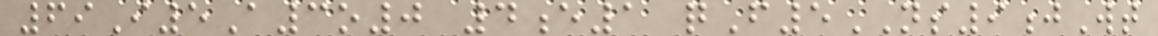69I5A3o0 4e1 qF5NS9jWt
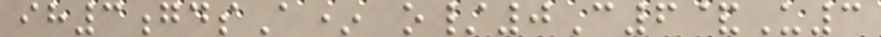ih3gdsA* o/0C6&U3
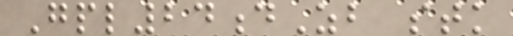Gpl24dZb stk
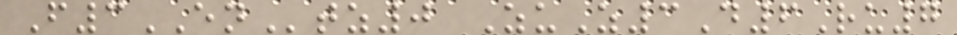F3ENtz0 ZuZ3D6Ru7
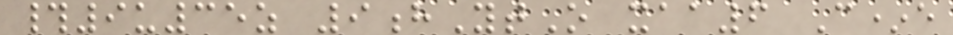#9u35z 9hYtO xaa6 C*e
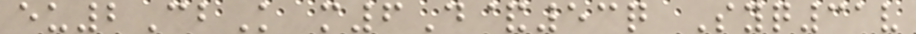eu2CbK m6D&53q Syq31v
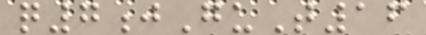q7jGuT16
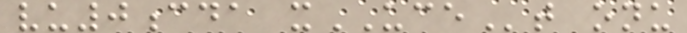vu0cda xUCEt onu
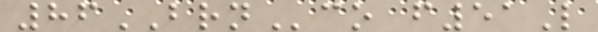86BRNco f51L
